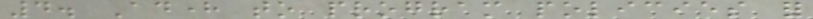4. Adhere to program policies for
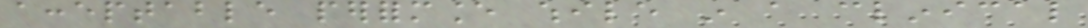acceptable performance while in a clinical
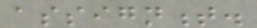assignment.
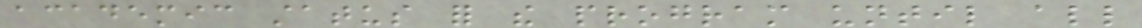academic status for the program until all
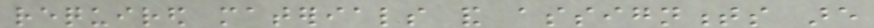required materials and assignments are
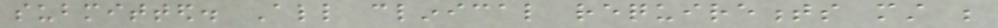submitted. All clinical requirements must be
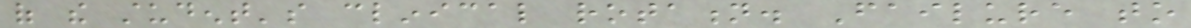of the student's clinical rotation. Failure to
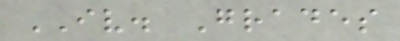IV. Grades
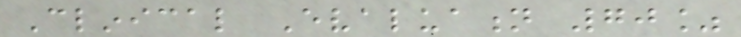Clinical Evaluation 70%
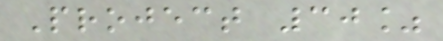Project 30%
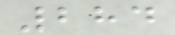284
